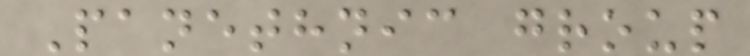Panethnic group
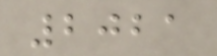2021
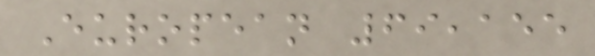European 69,155
